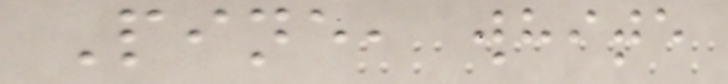Pine, white
